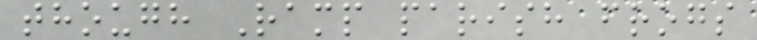though Ramp parish frogs
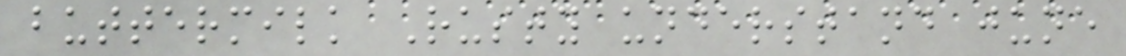buttermilk Rusty understand june
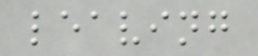leaving
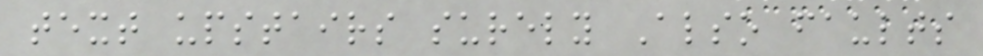text upstairs surely Also faults
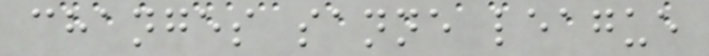changes sanne league
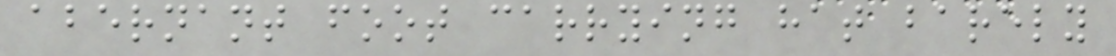abernant foot carrying hat barely
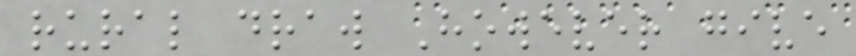rural draw However give
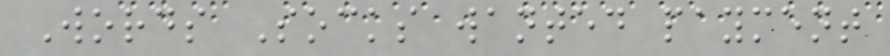Words Socks wanted payment
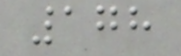178
